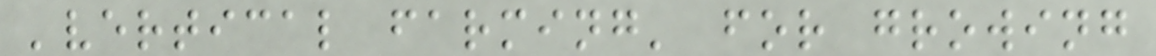'vertical farming' for growing
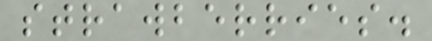strawberries.
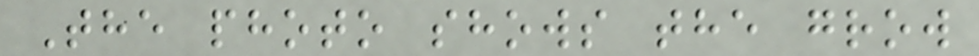The photo shows the grow
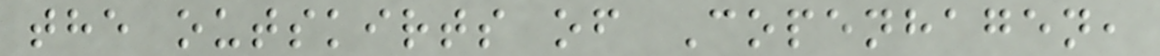the outskirts of Copenhagen,
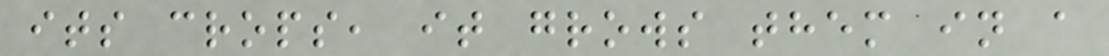its crops, it grows them in a
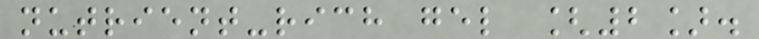nutrient-rich gel [2].
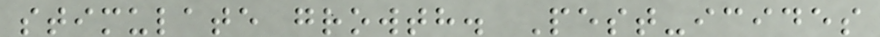stimulate growth. Pest-icides
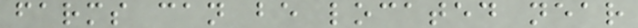farms can be located near
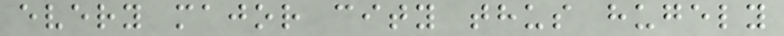every major city thus hugely
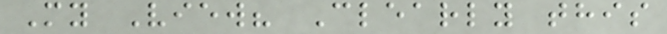My View? Clearly this
